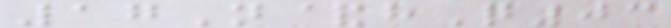17N&hQ03
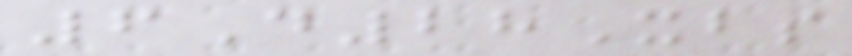6D28Xbs
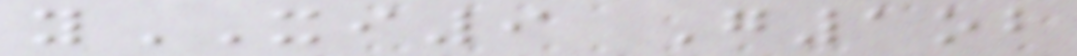yXI9 G1ob
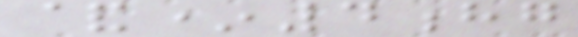&*4hg
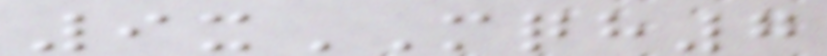9xMQH7
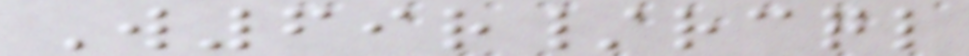W69r/rcql
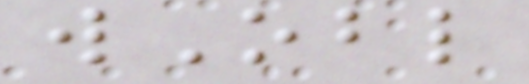wObl
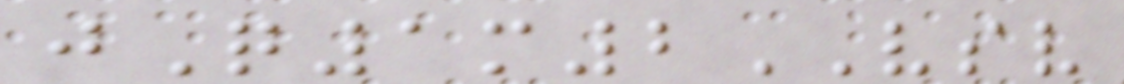jQ1m2VSV
